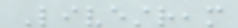Livestream
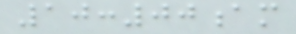10:00am
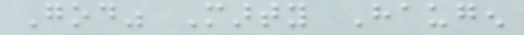God" Marty Haugen
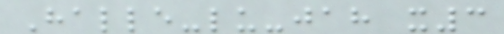Halle-lu-jah x3
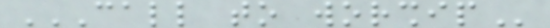CALL TO WORSHIP
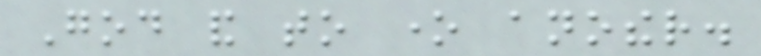God and to one another.
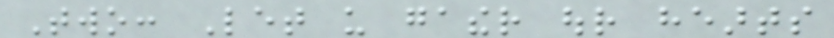Two: Let us gather our hearts
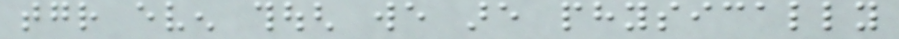together even though we are physically
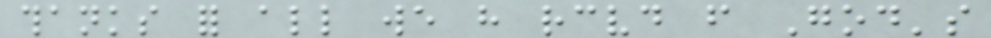thanks for all we have received from God's
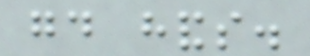good hands.
